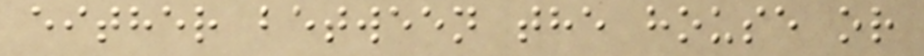either between the house or
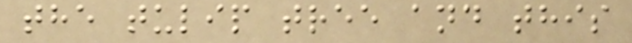the tulip tree and this
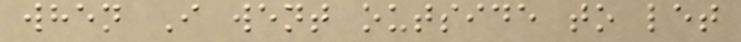when I went outside to let
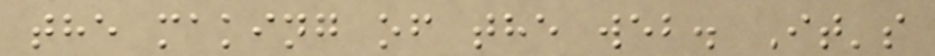the making of the web. It's
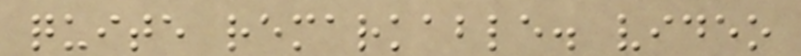quite remarkable. video
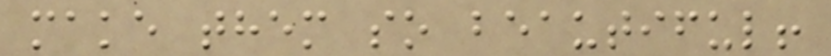make them so beautiful!
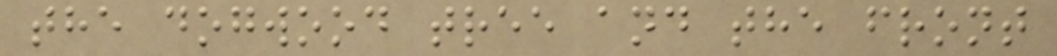the dogwood tree and the front
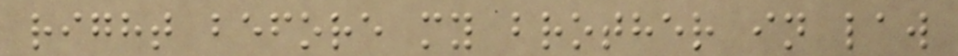right before my brother in law
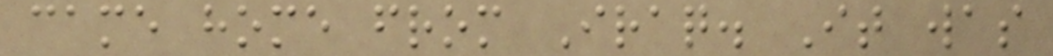came home from Iraq. It was
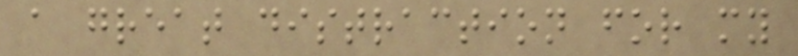a great distraction for my
